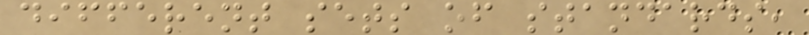different sets of standards,
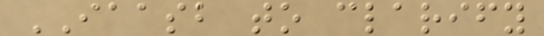IAASB to clarify
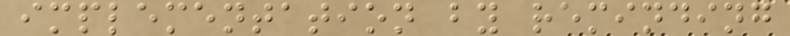implementation by reminding
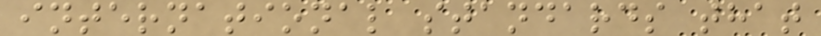international standards that
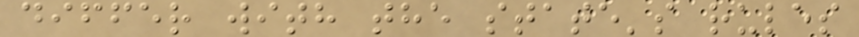differ with the state's rules
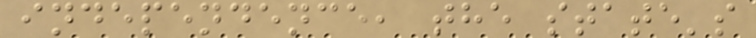independence, the state's
